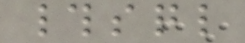#sql
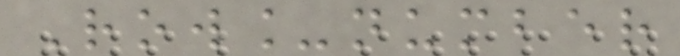Row_number
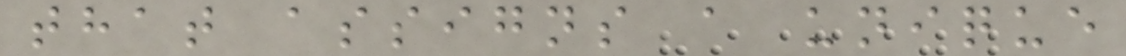that assigns a unique
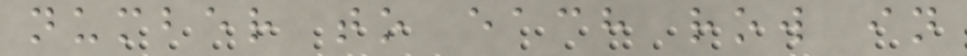number to each row in
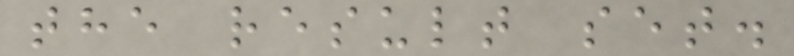the result set.
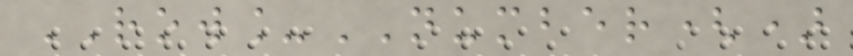ROW_NUMBER()
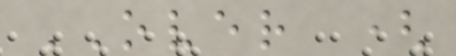OVER (
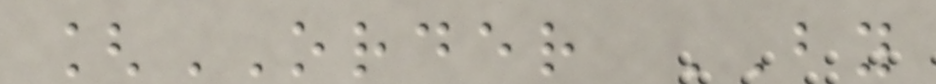[ORDER BY
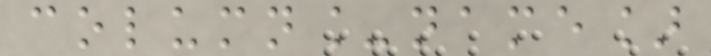column_name]
